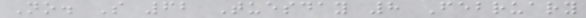No. S 62 Tuesday 8 February
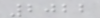2022
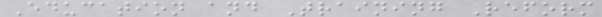Education and Training Reform
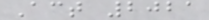Act 2021
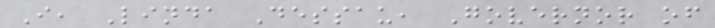I, Linda Dessau, Governor of
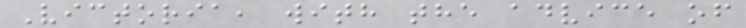Victoria, with the advice of
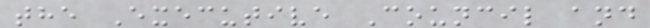the Executive Council and
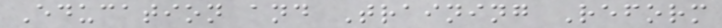Education and Training Reform
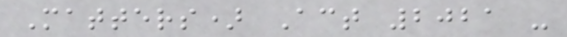Matters) Act 2021 -
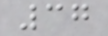37
